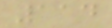114
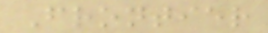Frontier
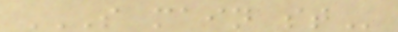S MAIN ST
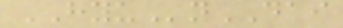HYUnDAI
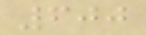600
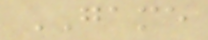GAME
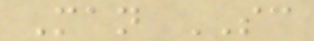Man SC
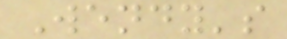Wendy's
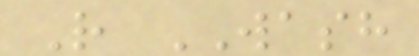R WASH
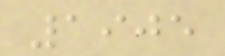1905
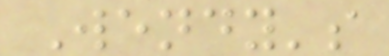Wendy's
